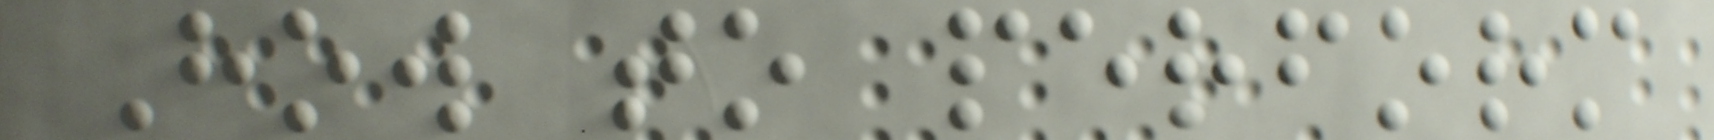How to perform
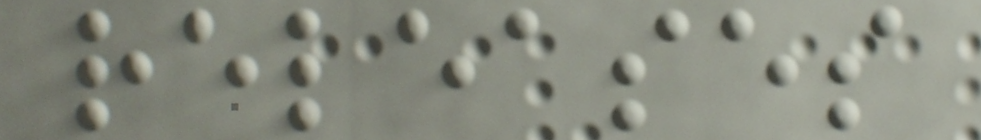releases
